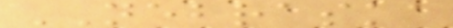NEBRASKA
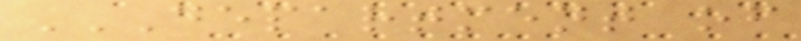DEPARTMENT OF
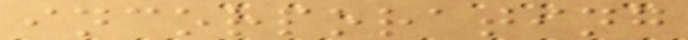incorporating
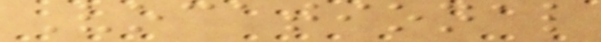Vocational
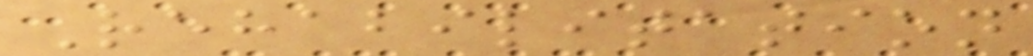Rehabilitation
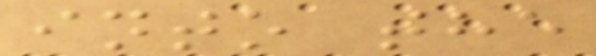into the
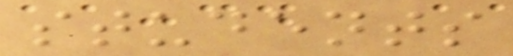students
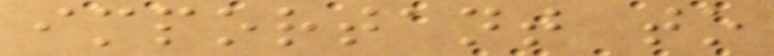important to
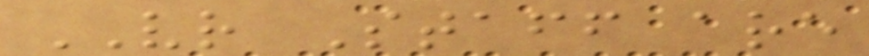VR Staff are
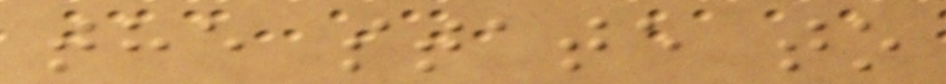the state to
